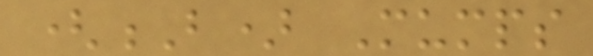(B) Mumps
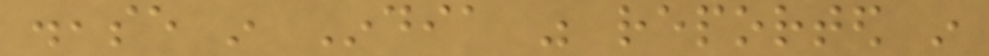disease in India was reported in
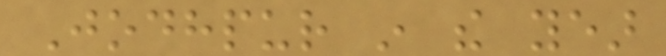Jodhpur in the year
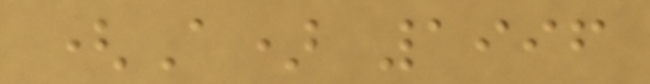(A) 1996
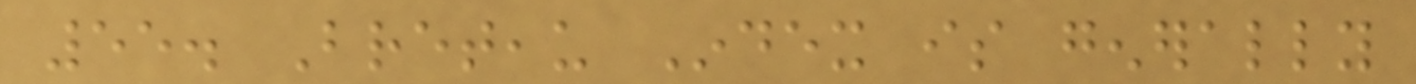55. Breteau Index is generally
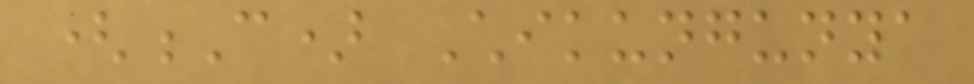(C) Chikungunya
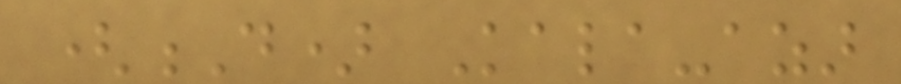(D) Kala-azar
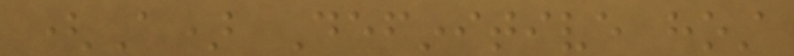(A) Definitive host
